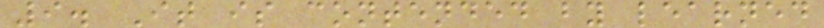9. It is contended by learned
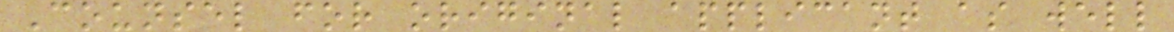Counsel for original applicant as well
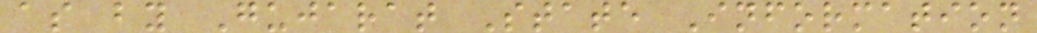as by Gujarat State Information
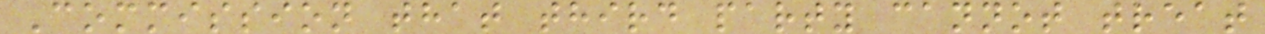Commission that third party cannot treat
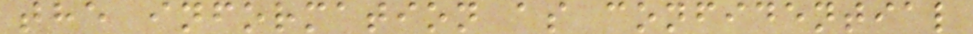the information as confidential
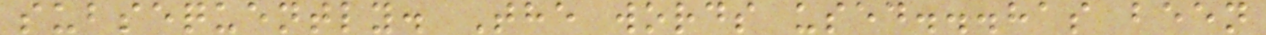subsequently. The words used...has been
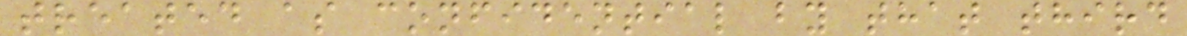treated as confidential by that third
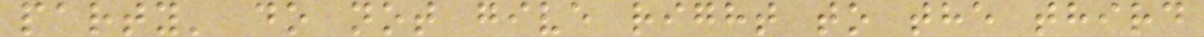party' do not give right to the third
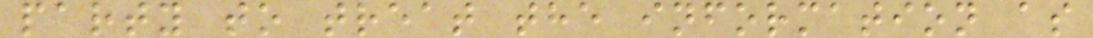party to treat the information as
